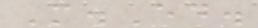M.Ed.
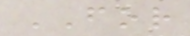FOR
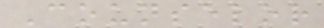Counselor
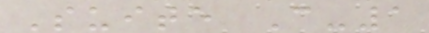Suite C-1
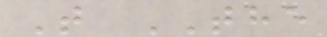T THE
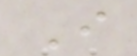I
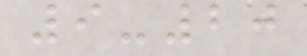9-20
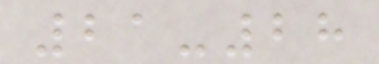21-28
